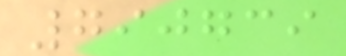790739
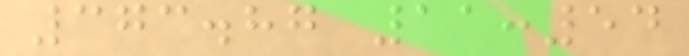373.87 11:54
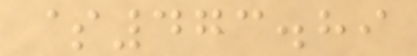$473.89
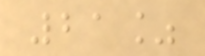21%
